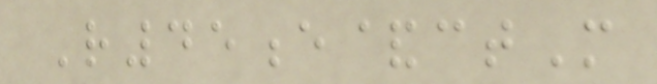R45e&ctM
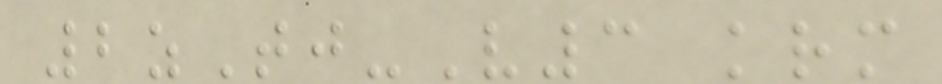2zTj-V3 krm
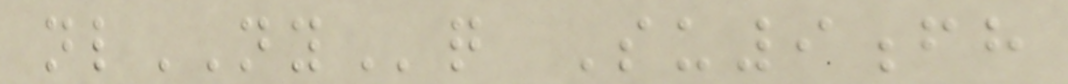nlNYq Su9fh
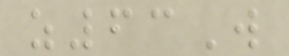z63W
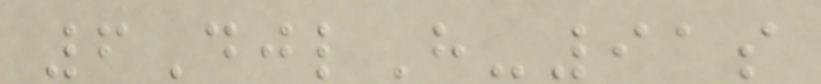6DjlH-91s
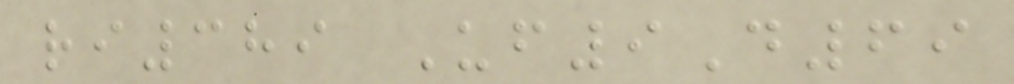ri389 Uf9D69
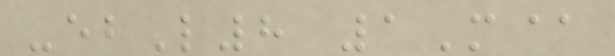-ebL8 1M@
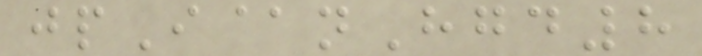jpI@nHgd8
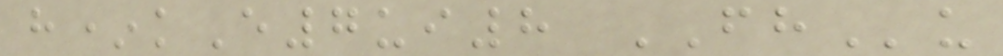h*kE7ui8 FHu
